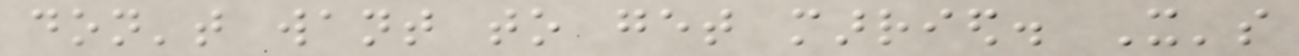don't want to get married. It's
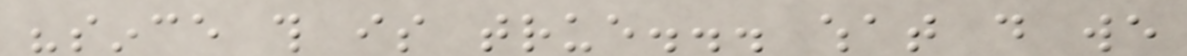"since this is true... what do we
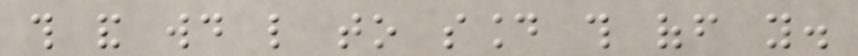this and would like to sound this off you.
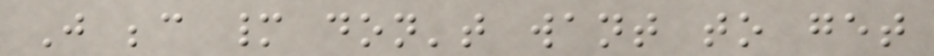Just because many don't want to get
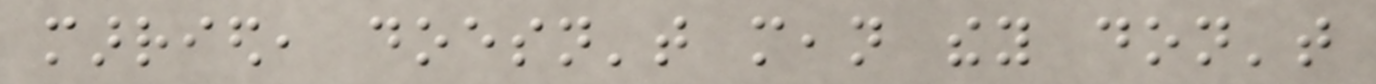married, doesn't mean they don't
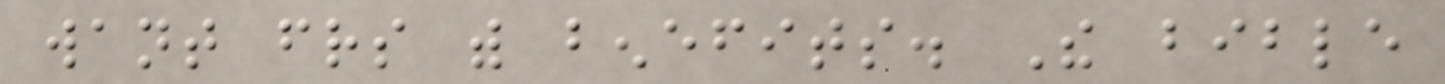want friends with benefits. The bible
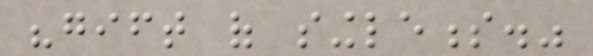"gift of singleness."
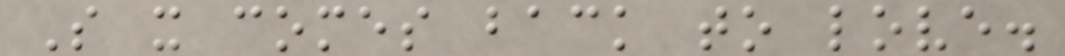So it comes back to love.
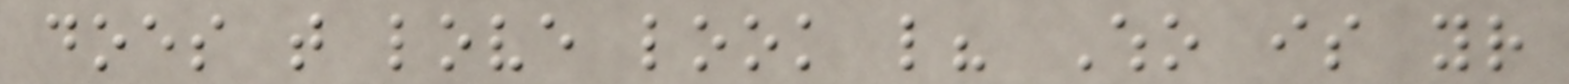does that love look like? Who is your
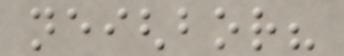neighbor?
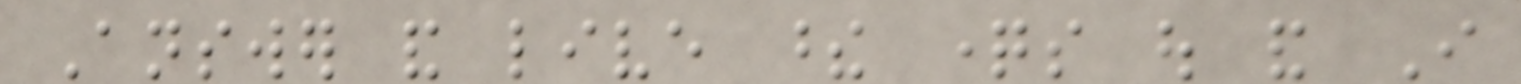Answer and live these questions out and I
